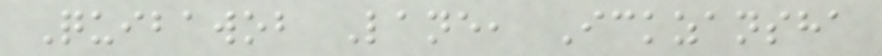Quibawob Lane, Ickzansha
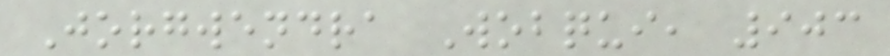Jorgwendra Wobqui, 903
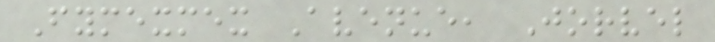Fymexmex Avenue, Jorvel
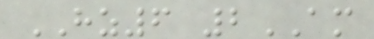HZ6 2AM
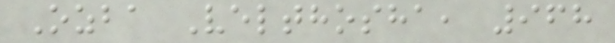Ozba Velthosha, 968
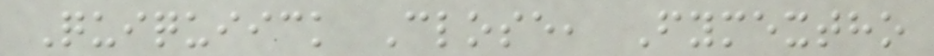Quiquiick Close, Fymextho
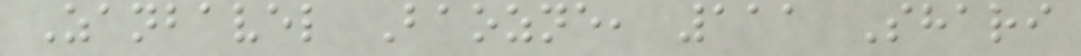Zanbavel Baozne, 111 Shari
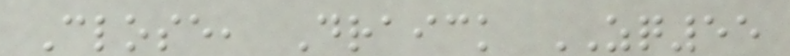Close, Draick ZQ55
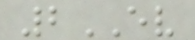2EV
